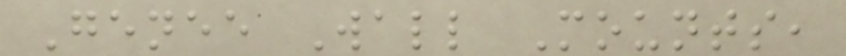Genee Wall Mounts,
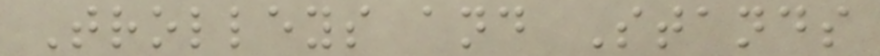Trolleys and Stands
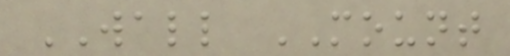WALL MOUNT
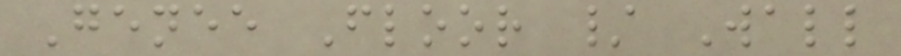Genee Floor / Wall
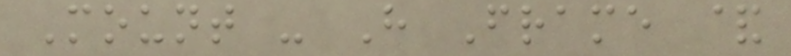Mount - H Frame &
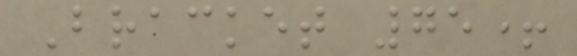Bracket 75+
